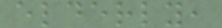elderly,
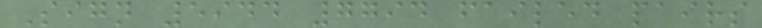Sign 5944 7794 failed pairs
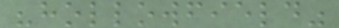"hollowfield"
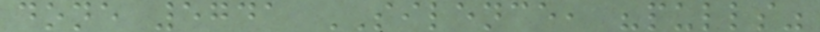done 5741 SILENCE, "pulls"
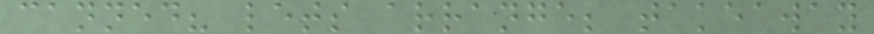canned? lets arrange; takeaway
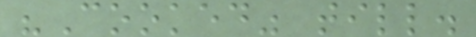"Cooked" till.
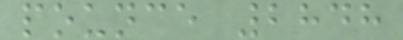pounce 2848
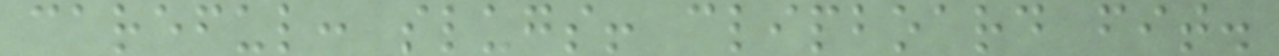careful: slugs! clipboard fit.
